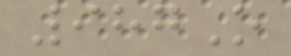987O
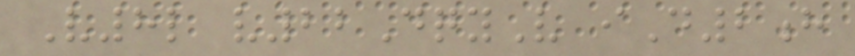V8l v22DqyV iD2h
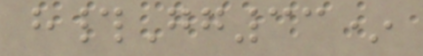h#Gg33*
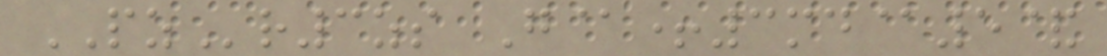PZr3zs G@+3md@5&
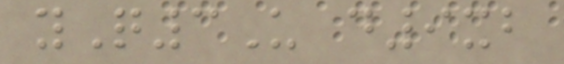yQ3U d9xb
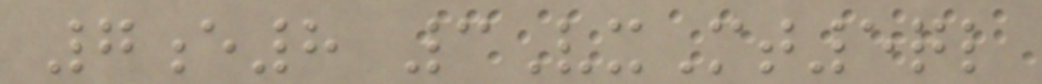7e8 3VxMt5ql
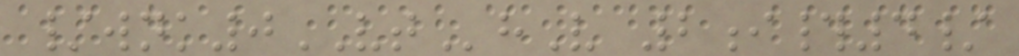/wnk0VThV 2i#4/
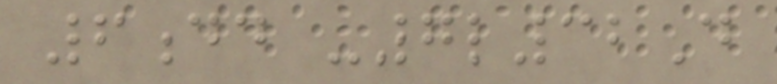6dd -7l32D
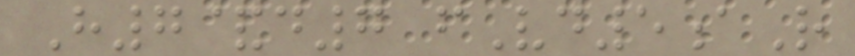H7&d7 fVd5aR
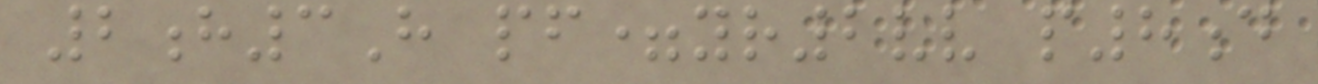2h3H pf=yr2vv p8d
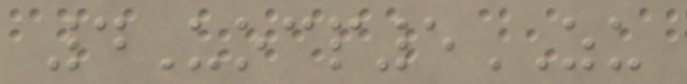4Uocp5ZU
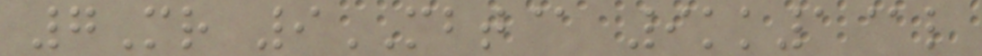7Mr 9MBT@ 9kk1@l
